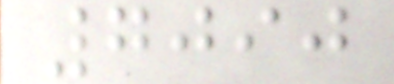7090
